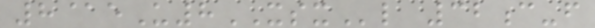8@eU8XSXl 32c-f
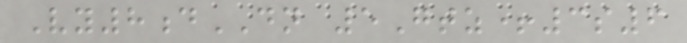Vy8dDN 5Gtz+3s6
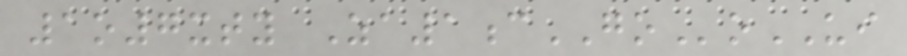1o7xty Za1cGOoUI
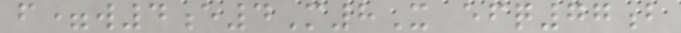f=w4e4M8X efq77b
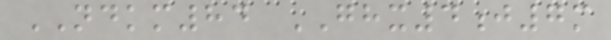NDKM84 GHX4j7m
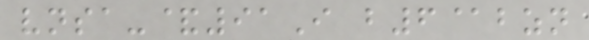vnsa-&91I b6@bzn
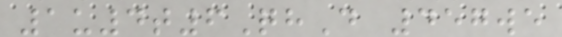1u4t6QhD 457we
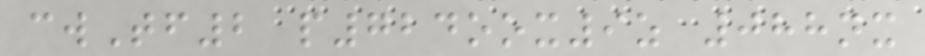cwTf2 p724oox9z 088nx
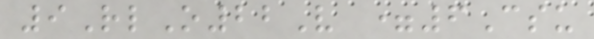9RlO22V =6Csu
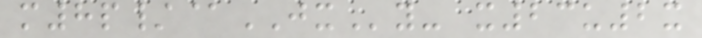m8p/@JXy- x23u2x
